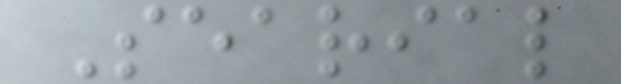Searial
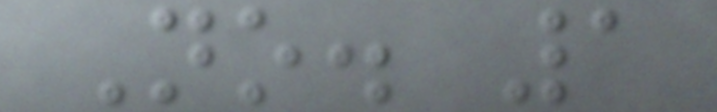No. 1
